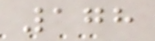178
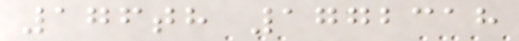176th 1772318
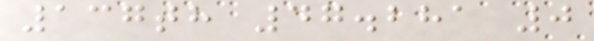137th 47.281 0
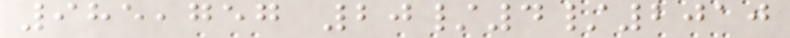985,757 20/4/2010
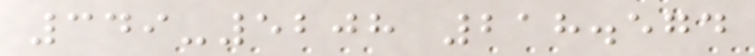349-5208 218.574
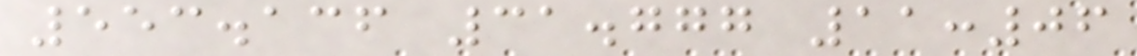553.136 31.777 11:06
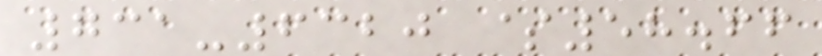731-6320 $58.66
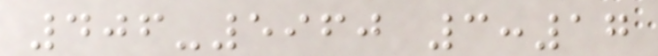406-5960 3:17
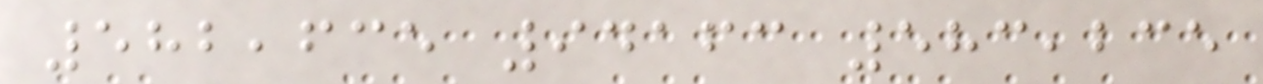582,635 94163 583,235
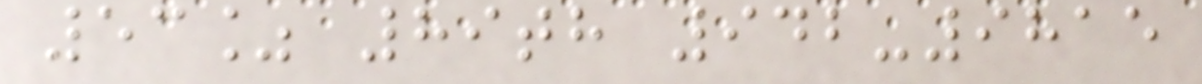53% 89th 942-9815
